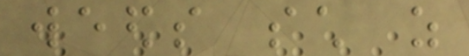weeds such as
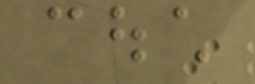couch
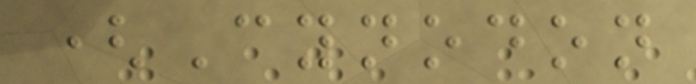(Cynodon
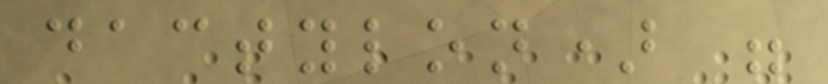dactylon) were
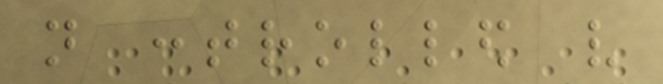not controlled very
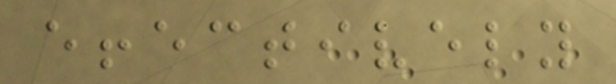effectively
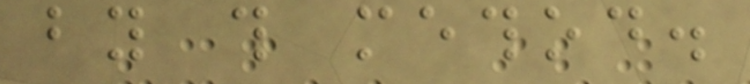by this method.
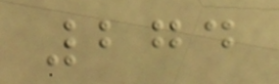274
